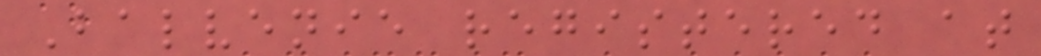Balvenie registered at
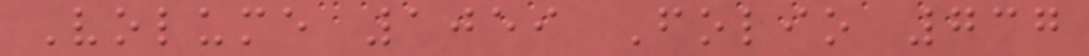Volume 1059 Folio 737
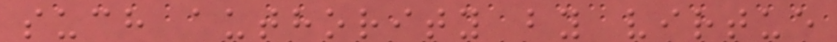such authority by virtue
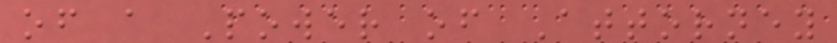of a Power of Attorney
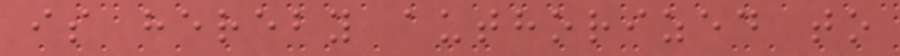is hereby authorized to
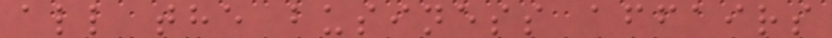all the business affairs
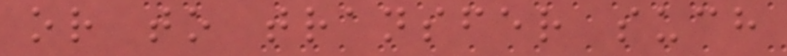or to transfer such
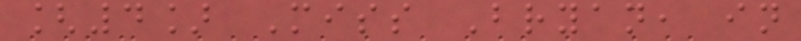[4] Miss Bryan, in
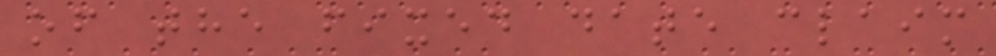of the fixed date claim
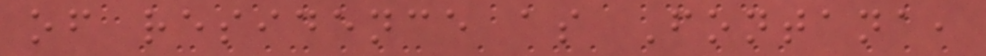of residence as Fontana,
